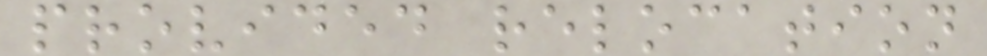provided relocation
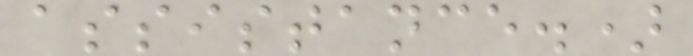assistance.)
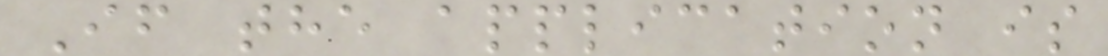If the application is
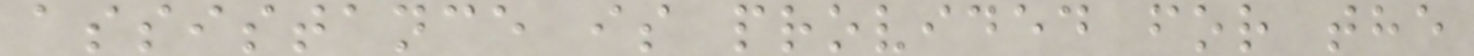assistance is provided for the
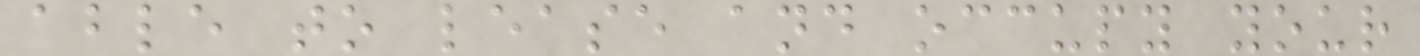able to lease and occupy your
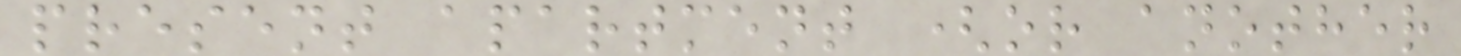present apartment (or another
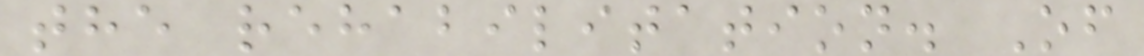the rehabilitation. Of
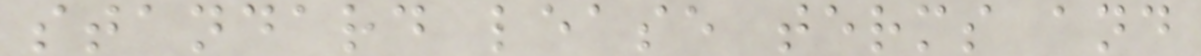standard lease terms and
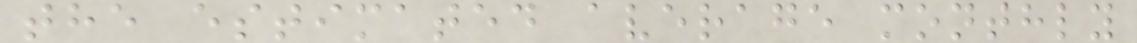the estimated average monthly
